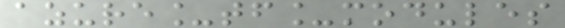azure_tf_modules
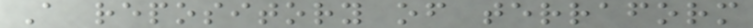A repository of terraform
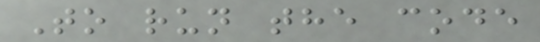To run the code
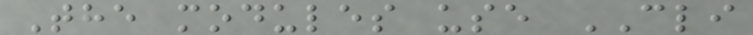The modules use CLI
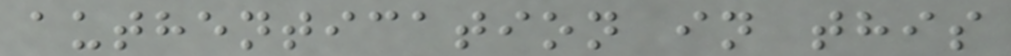authentication in this
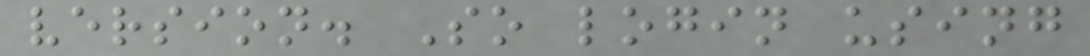version. So login using
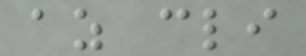az cli
